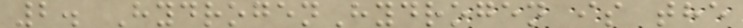2. HydrogenHydrogen is the
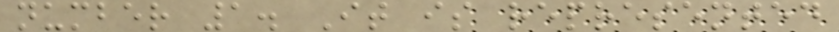number 1. It is represented
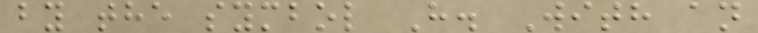by the symbol H. With an
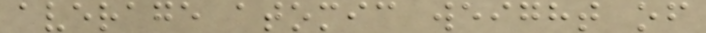average atomic weight of
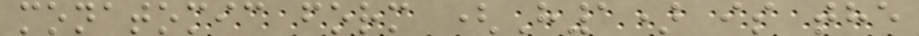monatomic form (H1) is the
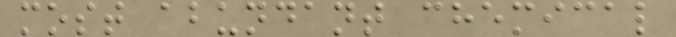most abundant chemical
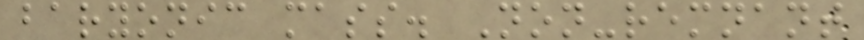baryonic mass. Non-remnant
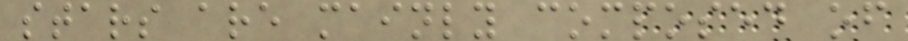stars are mainly composed of
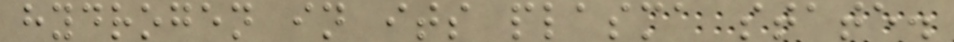hydrogen in its plasma state.
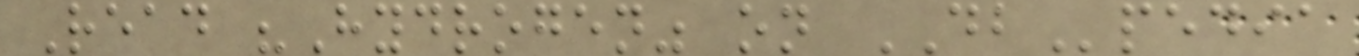Read "Hydrogen" on DBpedia
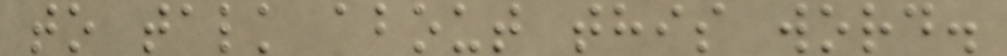to talk about this word.
